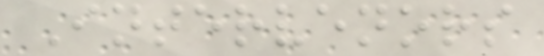Intervenors
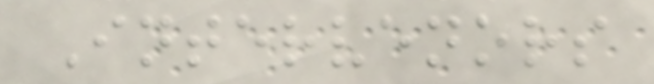Intervenors
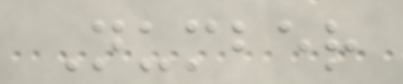Number
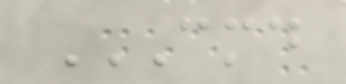CMD
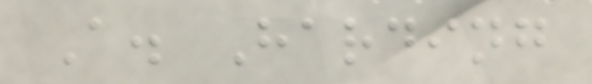A. Harding
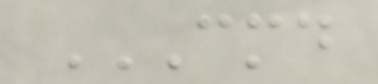CMD
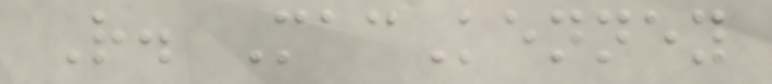R. MacKenney
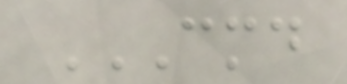CMD
